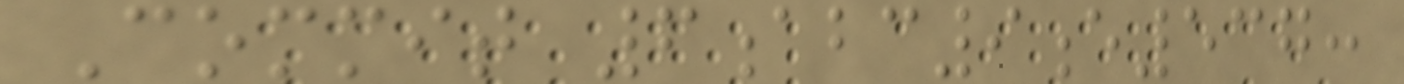Commit 6abc9e537:
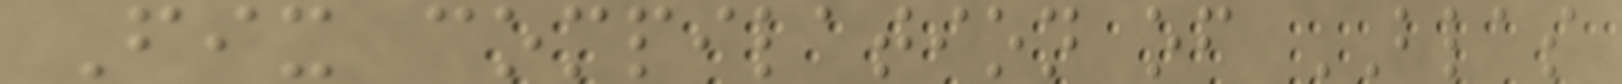Fix compilation of BLAS
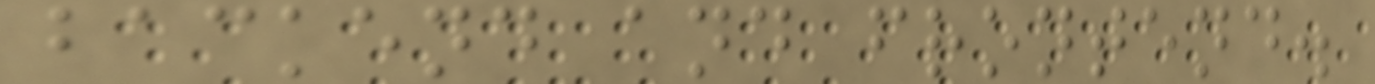backend and frontend.
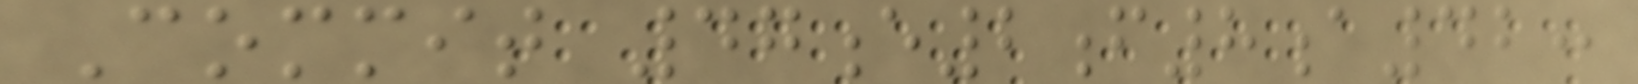Commit 47e2f8a42:
